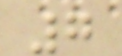7
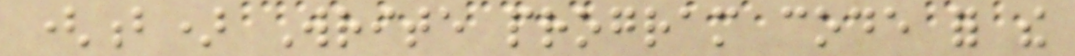(b) Write program code for the
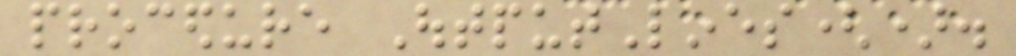procedure OutputLines().
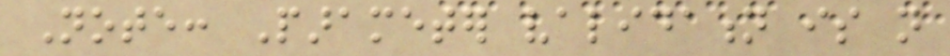Note: Parameter validation is not
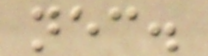necessary.
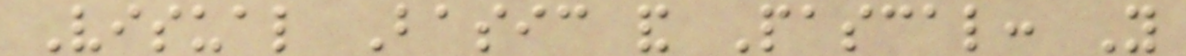Visual Basic and Pascal: You
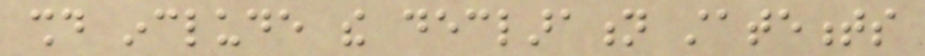should include the declaration statements
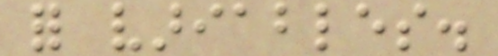for variables.
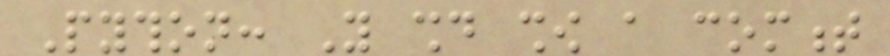Python: You should show a comment
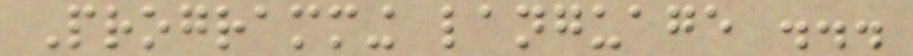Programming language ...
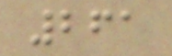261
